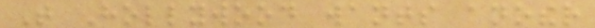That Hollywood wants another
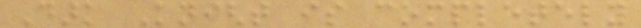Dark Knight is completely
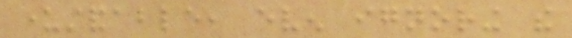understandable, even ignoring the
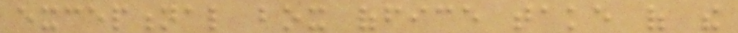exceptional box office take of the
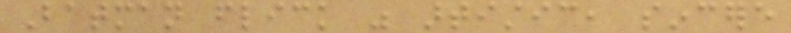Batman flick was artistic, sincere
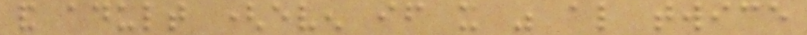and adult (even if it was also twice
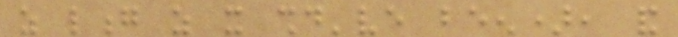as long as it should've been), and
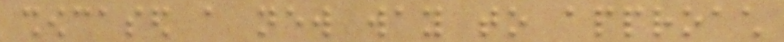showcased a new way to approach
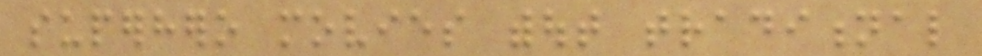superhero movies without traditional
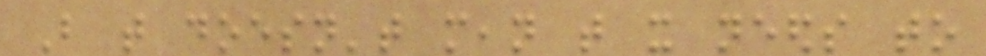But that doesn't mean that it needs to
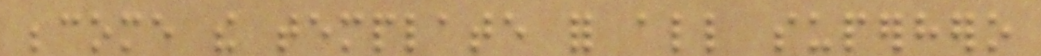become the template for all superhero
